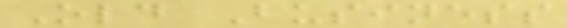Old Business
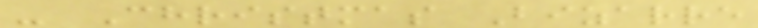- Christmas Bizarre
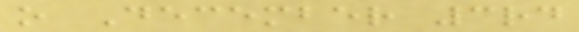o December 3rd
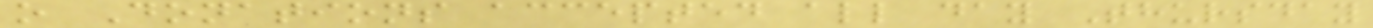o Donations accepted all day Thursday
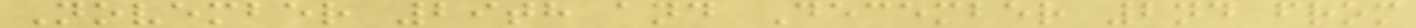November 29th and December 2nd from
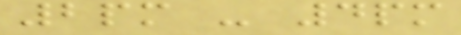2pm - 4pm
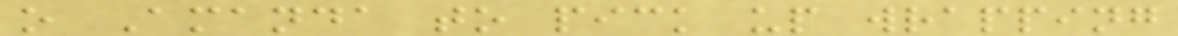o Amanda to pick up wrapping
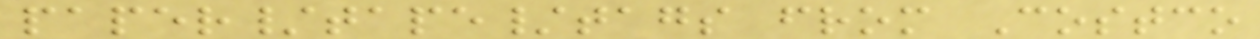paper/tape/tags from Costco
